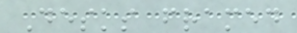Desks framed
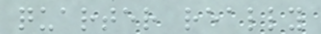quarter really
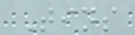Tins
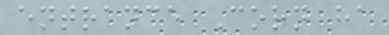entrance Corn ha
